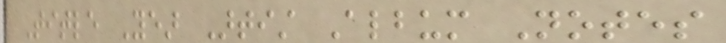Title Year Artist Album Notes
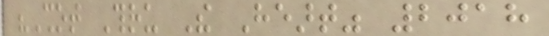"Shot Thru The Heart" 2018
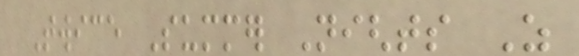Twice Summer Nights As
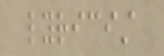lyricist
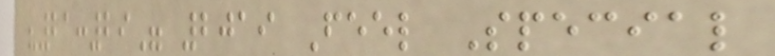"21:29" 2019 Feel Special
